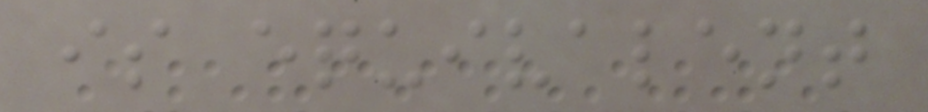is equivalent
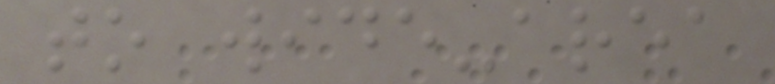to wide-area
